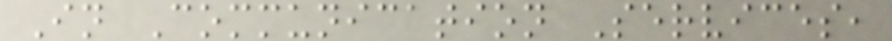In Communication Services,
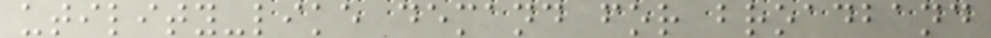utility-like demand for broadband
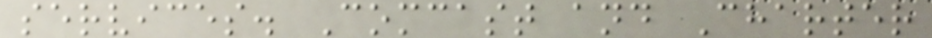services. Comcast and Charter
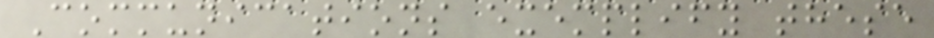Communications exemplify these
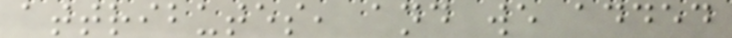attributes, and we added
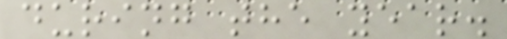during the year.
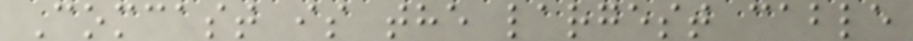Comcast is the largest cable
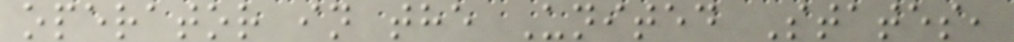operator in the United States,
